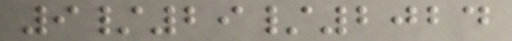9/29/2024
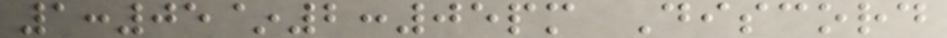1:05~2:05pm Discord
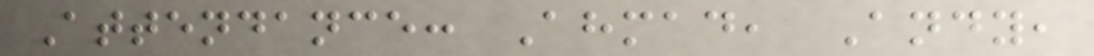Attendance: Ahmad, Andy,
